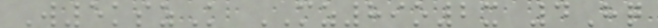W5kszK MZ89o2x 4Hq
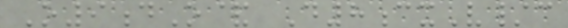O9dO& D8cxV/c
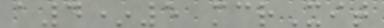a4*5 mcrXit
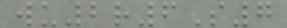wu2r6S7
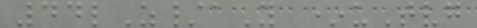44lZ/aY *uTvg
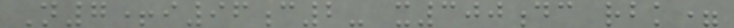N7+i96c2- x300dc rbk=
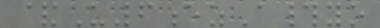&U6ezA#yo
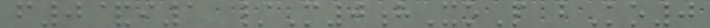f0&i1 /M0hXoP bKo0
